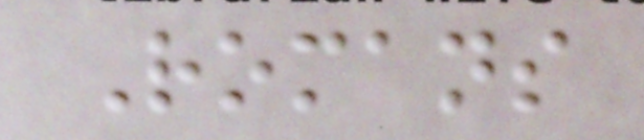Romans
